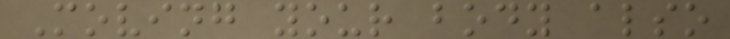Moving your body also
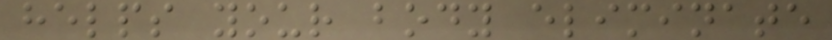helps your body eliminate
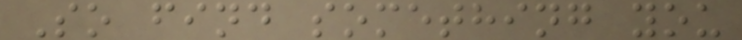So find something you
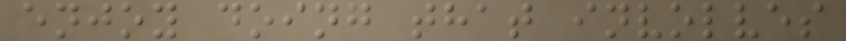enjoy doing that involves
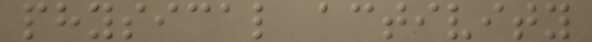physical activity
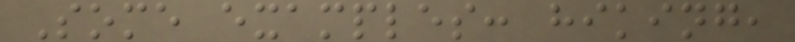Some examples: hiking,
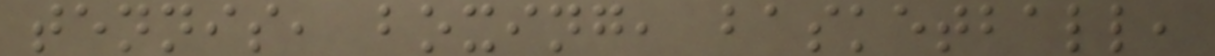tennis, boxing, basketball,
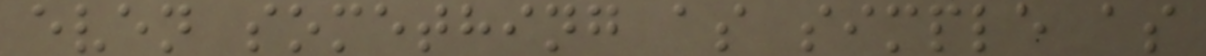even something as simple as
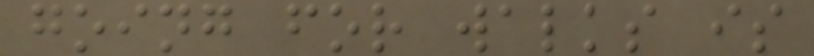going for walks is
